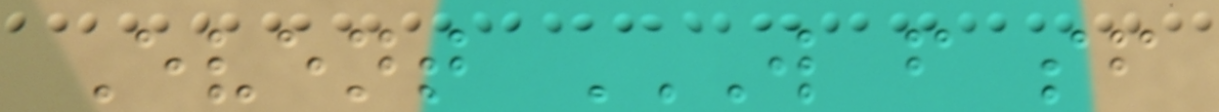Event W F SF
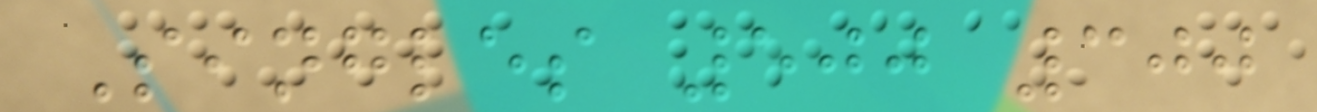Singles 500 300
